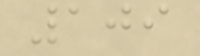109
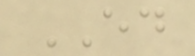ED
